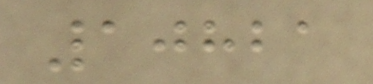10821
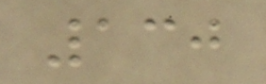130
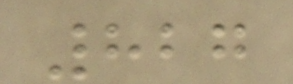827
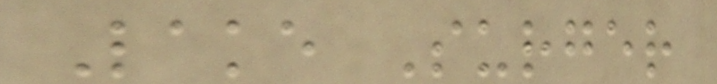Lake Surger
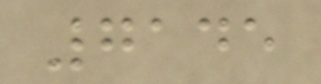7145
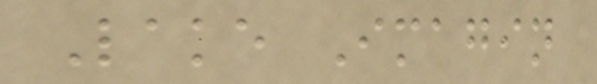Lake Imagin
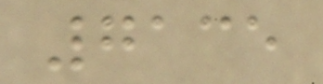7135
